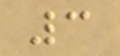3
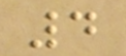4
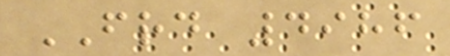FRD 4986
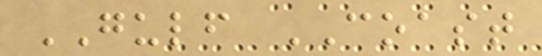GULF COAST
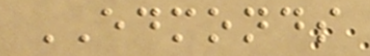EDMONDS
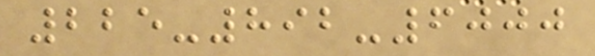225-892-6000
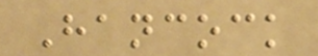Hancock
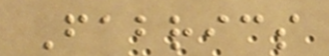Fabrics
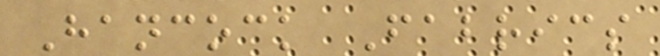Hancock Fabrics
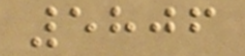5806
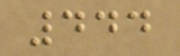444
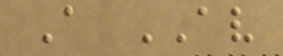A AV
